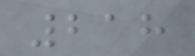218
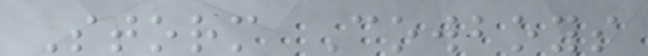Storm Cowboys
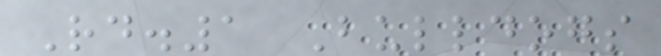Rd.1 Bulldogs
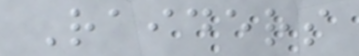Raiders
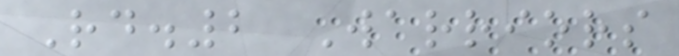Rd.2 Warriors
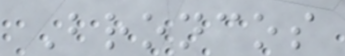Broncos
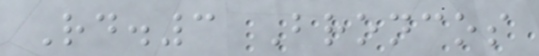Rd.3 Broncos
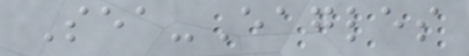Sea-Eagles
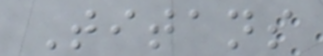Titans
